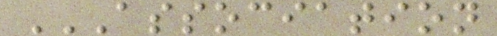ASSOCIATION
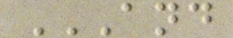AND
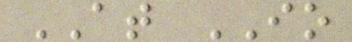AT IO
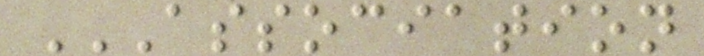ASSOCIATION
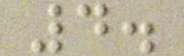4.
